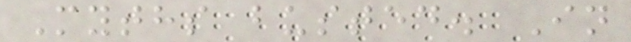Myths busted. In
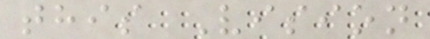this Vision
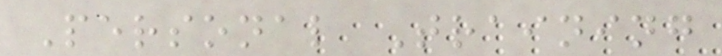Personal Training
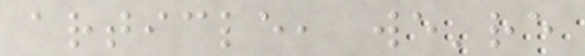article, we're
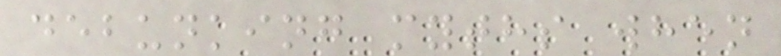debunking myths when
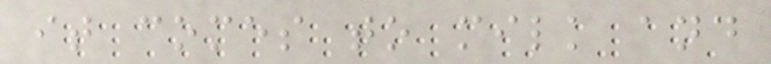it comes to milk and
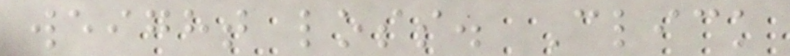weight loss. Click
